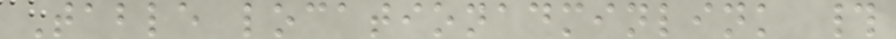Table locationadminlink #
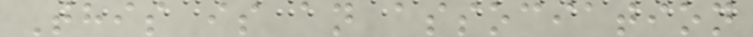This is an association
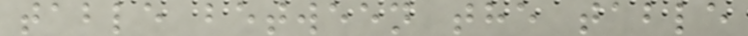table between the table
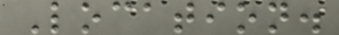Location.
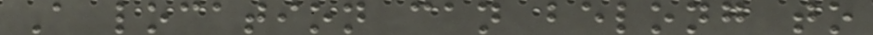A location can belong to
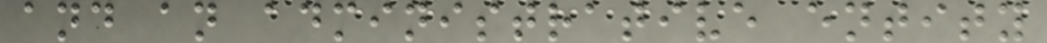and an administrative entity
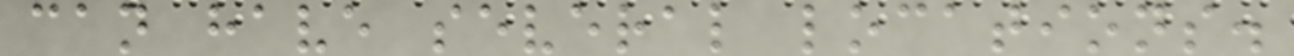can have several locations.
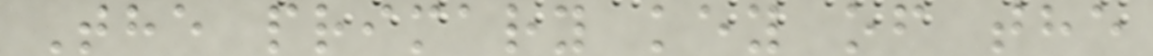The primary key of the
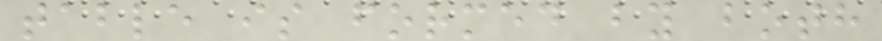table is formed by both
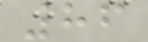86
